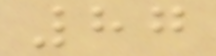87
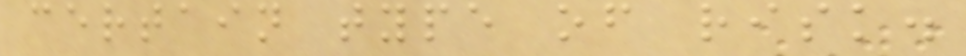certain type of risk.
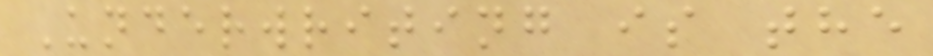Underwriting is the
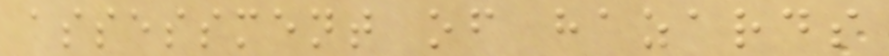assessment of hazards
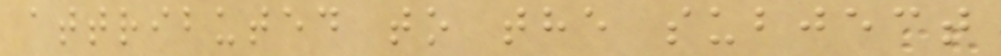attributed to the subject
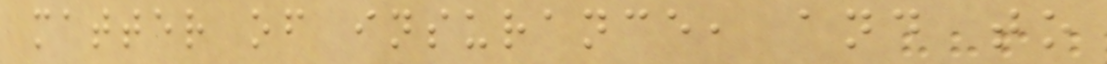matter of insurance, and to
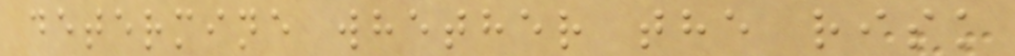determine whether the risk
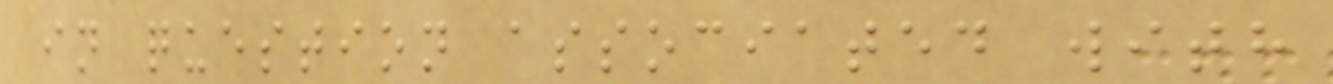in question associated with
